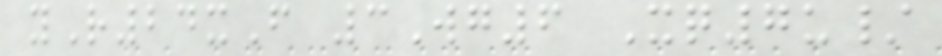yR24xF 3Wg6 Xq7u/
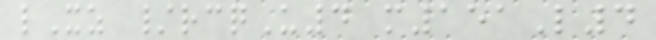lXz /rcqU4 m151L4
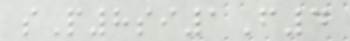sP8si1F4
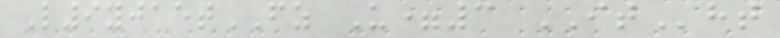L9yjaetFZ U=3 ITht
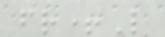fr+L
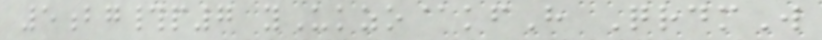5bg#p7 yUkzo@kfH QrdmW
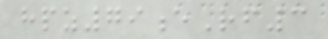hpz79eRf3
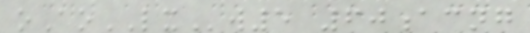oAoLXw5 60acng
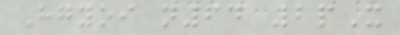Hgyoi n64 2pX
